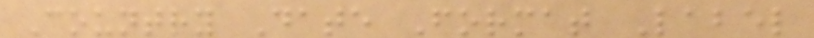Country Date Format Label
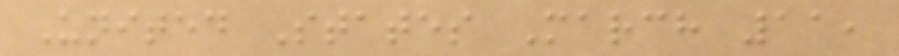United States March 11,
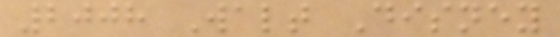2008 Walt Disney
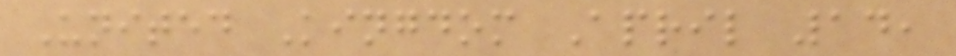United Kingdom April 14,
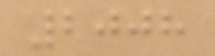2008
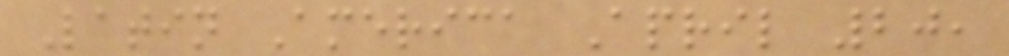Latin America April 20,
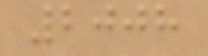2008
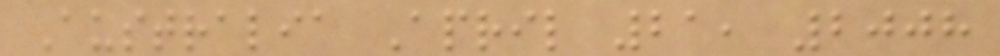Australia April 21, 2008
